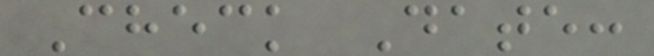Check Date:
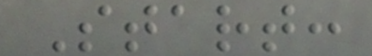Start:
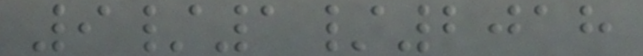9/1/2018
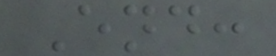End:
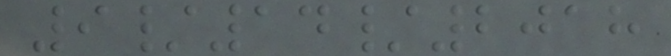9/14/2018
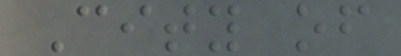City of
